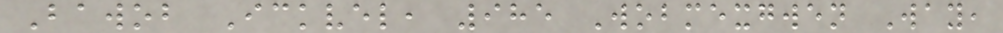Bawob Ickvel, 985 Wobmexgwen Way,
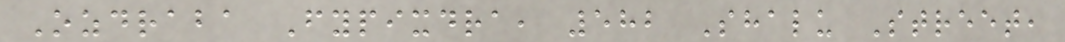Ozdraba Fypixdra, 582 Shalu Street,
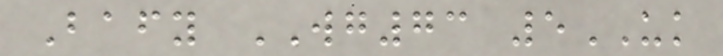Bafy WG73 5UK
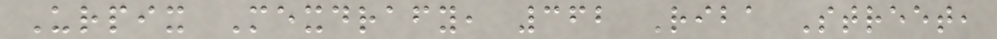Urpix Mexdrafy, 362 Riba Street,
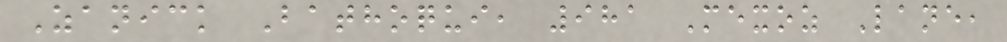Zanick Bathoqui, 981 Mexoz Lane,
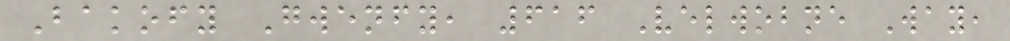Bakofy Gwenfy, 616 Velwobne Way,
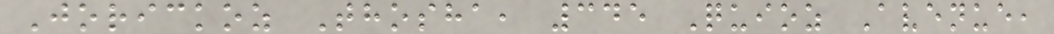Jorickoz Thosha, 345 Quioz Avenue,
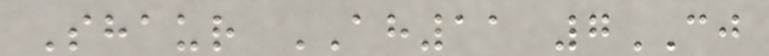Shaur AH11 7CJ
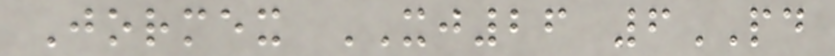Jormex XJ26 6PD
